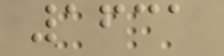1631
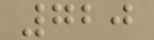720
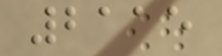2115
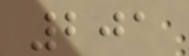201
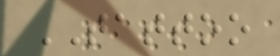TATTOO
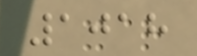1018
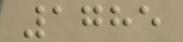1785
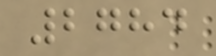2784
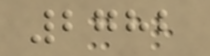2782
